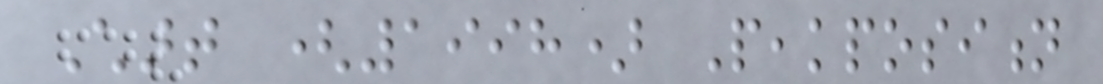Chart (1998) Peakposition
